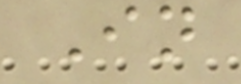In
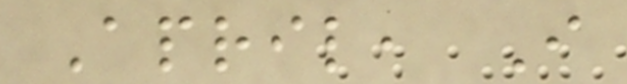April, I
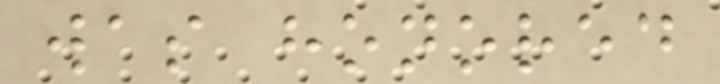was honored
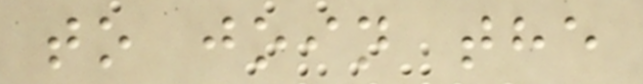to join the
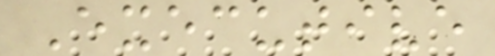Executive
